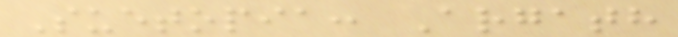Suetopia: Argath
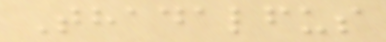Thadalfus
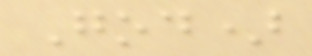God)
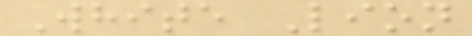White Lion
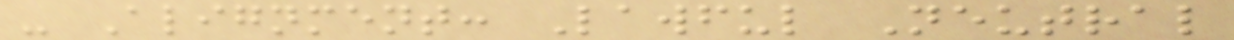- Alignment: Lawful Neutral
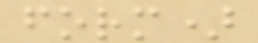form)
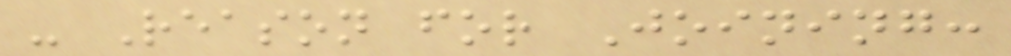- Reason for Joining:
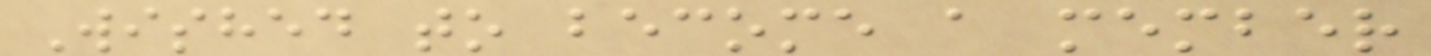Wished to become a member
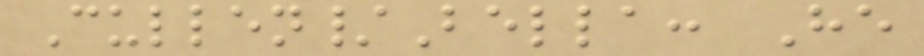Cullen/Bella: He
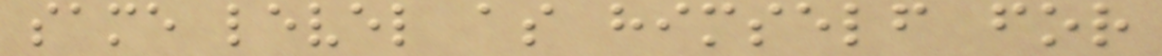same level as himself for
